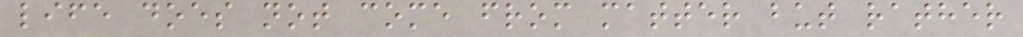life does not come from matter but rather
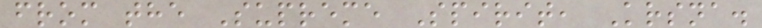from the Supreme Spirit, Krsna.
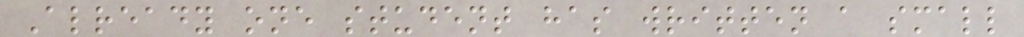Already one student has written a small
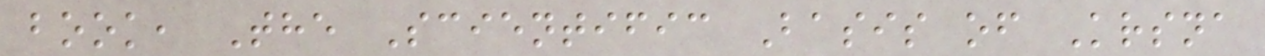book, The Scientific Basis of Krsna
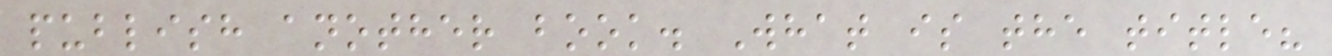publish another book. What is the title?
